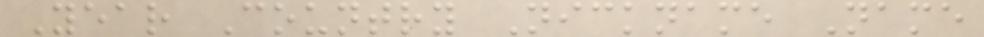Year Country Nickname Name
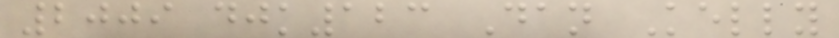2009 djk123 Dan Kelly
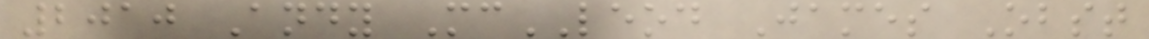2010 Andy McLEOD James Obst
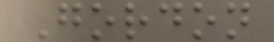Gordon
